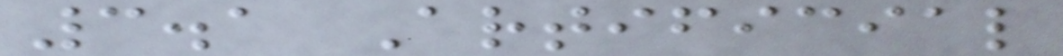3.1 Artificial
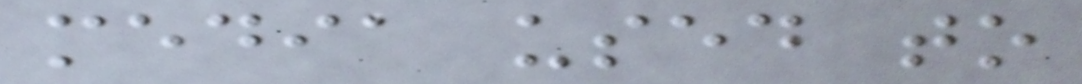media used to
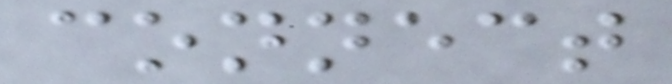connect
